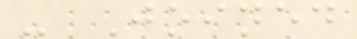- Joined
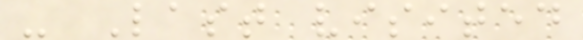- Last visited
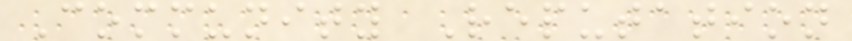Community Reputation
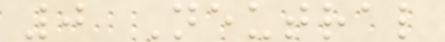0 Neutral
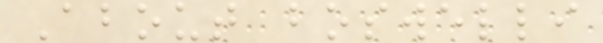About boswelli
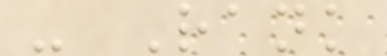- Rank
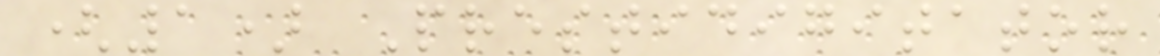(1) Prestidigitator
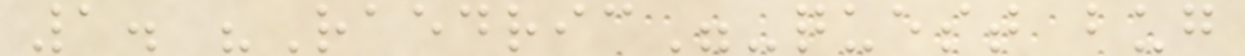1. "Raedric"-quest bug
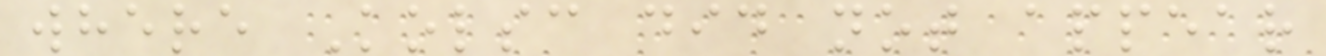where Kolsc did not appear
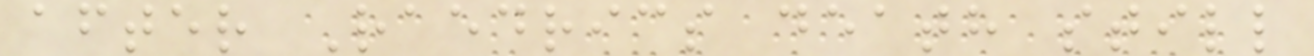after Raedrics death still
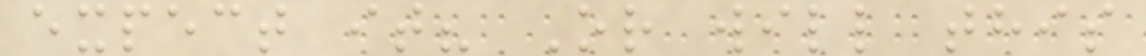expect it? Or will this
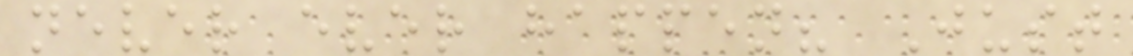never ever happen? Just
